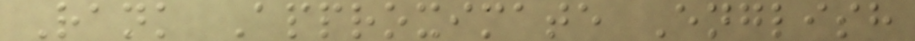Rank Approximate English
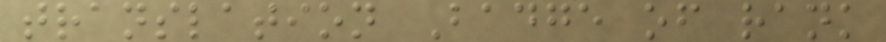translation Badge of rank
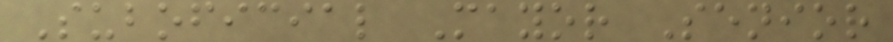Suboficial Mayor Senior
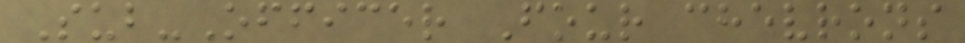Sub-Officer Four chevrons
